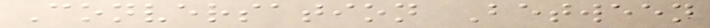Conversation Between
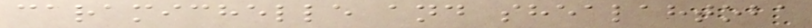caramichelle and shealahtoba
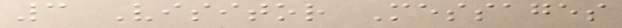3 Visitor Messages
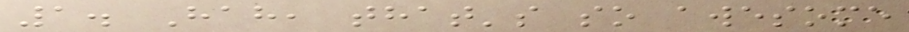1. Hah, that's so awesome
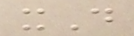xD
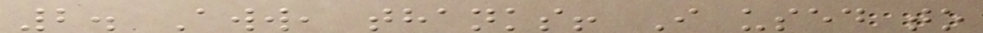2. Aww, thanks! I used to
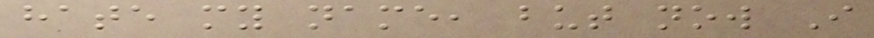hate my name, but now I
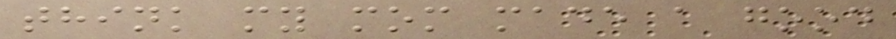think my mom made a good
